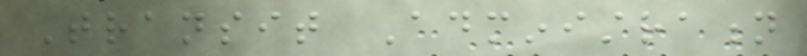Transit Administration
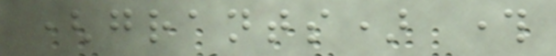(grants) through
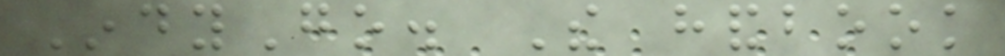IndyGo. The handbook
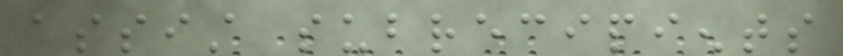assist subrecipients
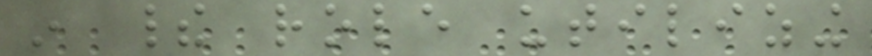in their role utilizing
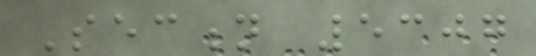Section 5307
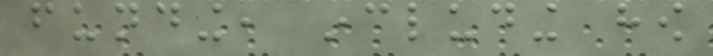funding, including how
